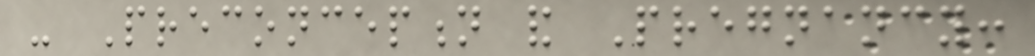- Preconception and Pregnancy:
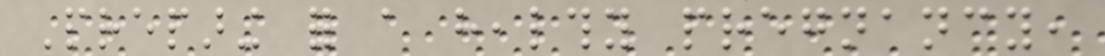Preparing for a healthy pregnancy,
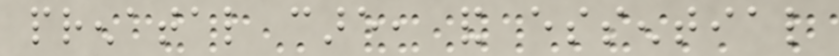prenatal care, and essential
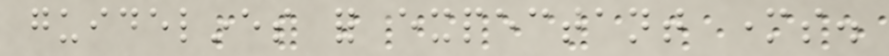guidelines for expectant mothers.
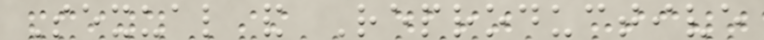Sexual and Reproductive
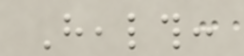Health:
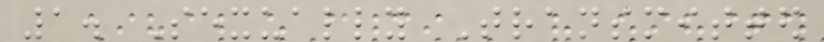1. Sexually Transmitted
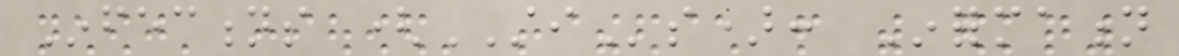Infections (STIs): Information
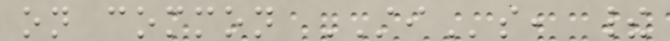on common STIs, their
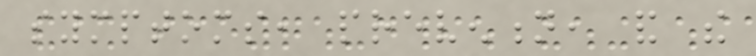symptoms, prevention, and the
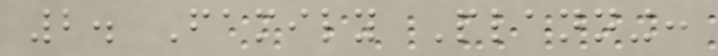2. Family Planning:
